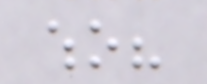who?
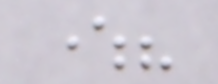where?
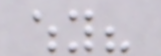why?
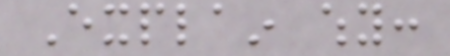Explain why:
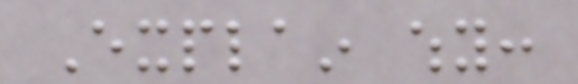Explain why:
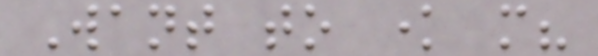Want to know more?
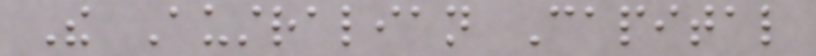The Australian Capital
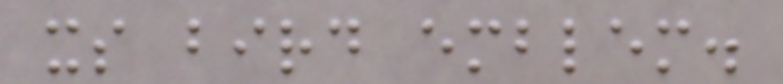its bird emblem.
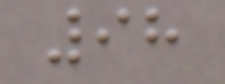98
